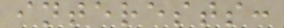interests:
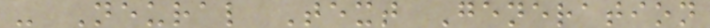- Neural Text Generation
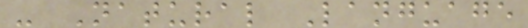- Natural Language
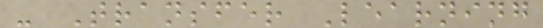- Transfer Learning
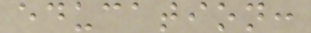education:
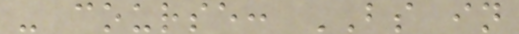- course: BS in
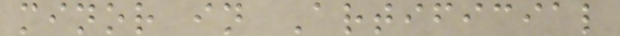minor in Artificial
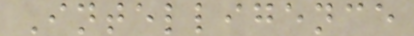Intelligence
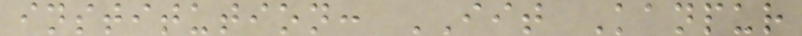institution: IIT Kanpur
